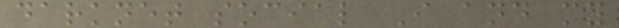darknet social I and my
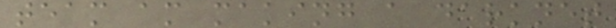team am making a darknet
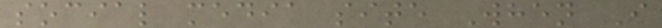social media site When I
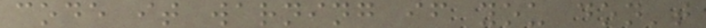code it warning if you don't
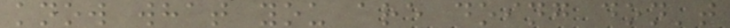know what you are doing don't
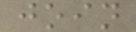join
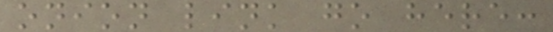onion link go here:
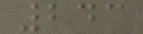243
